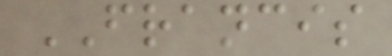FRANCIS
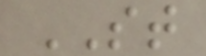ST
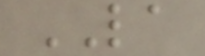LA
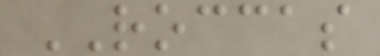ROCCAS
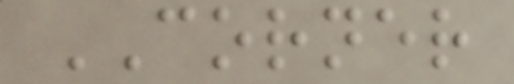CORNER
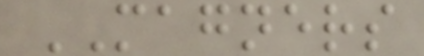MAGNERS
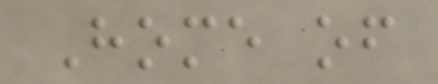Home of
